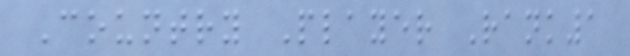Country Player Rank1
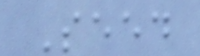Seed
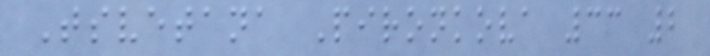Tsvetana Pironkova 33 2
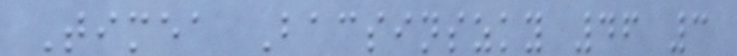Timea Bacsinszky 46 3
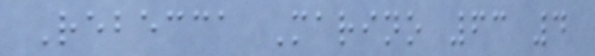Rebecca Marino 63 4
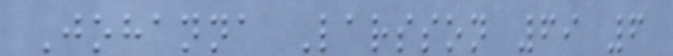Johanna Larsson 69 6
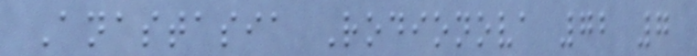Anastasia Rodionova 72 7
